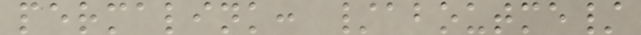permalink: /aboutme/
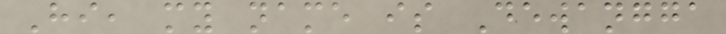Hi, my name is Dewangga
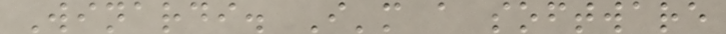Winardi. I'm a software
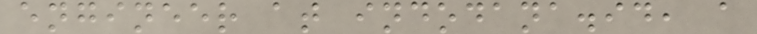engineer at indodana.id, a
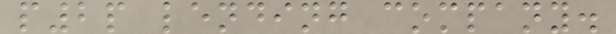p2p lending company.
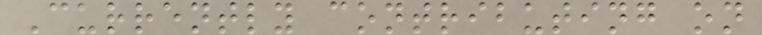Currently contributing on
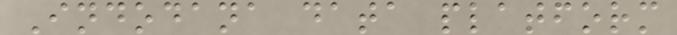Indodana data platform
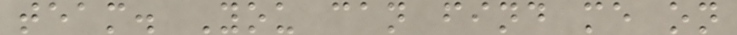team. You can find me on
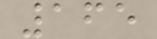165
